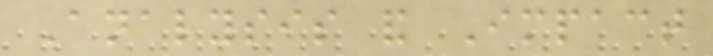Analysis and Impact
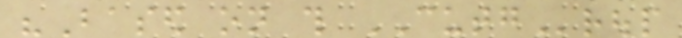"Based on this CUTGroup
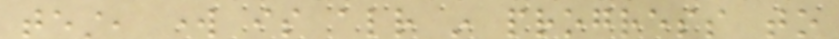test, work is already in progress to
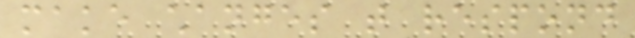make changes that respond
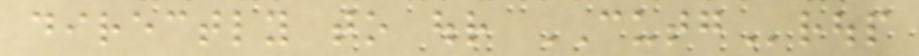directly to our CUTGroup
